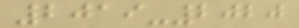2019-2020
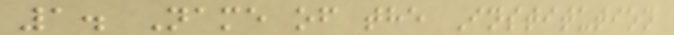1. Name of the Institution
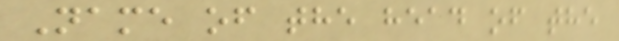Name of the head of the
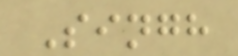Singh
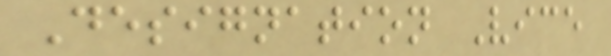Designation Vice
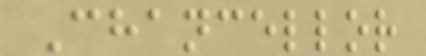Chancellor
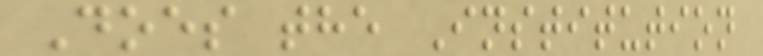Does the Institution
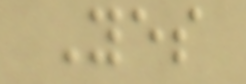Yes
